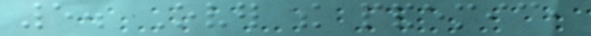5. Over the pandemic,
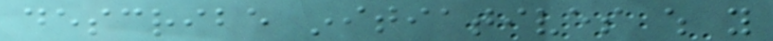describe initiatives which you
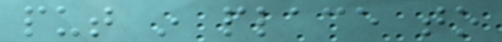put in place to
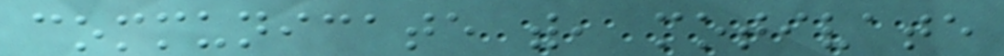communicate with, motivate
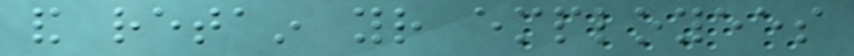and retain your employees
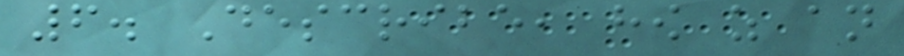6. Describe, how as an
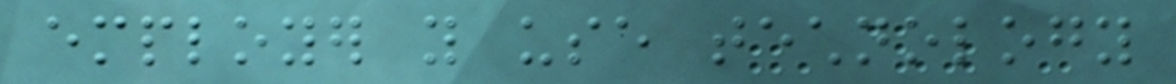employer you use technology
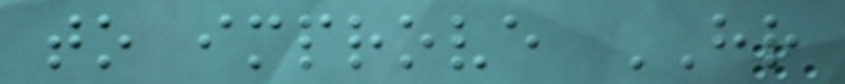to improve HR
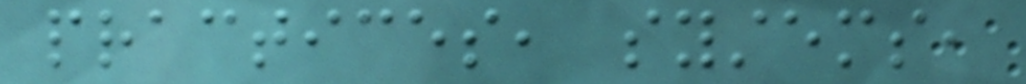practices, systems,
